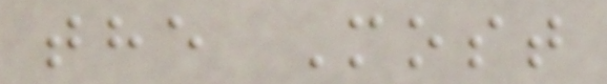the Most
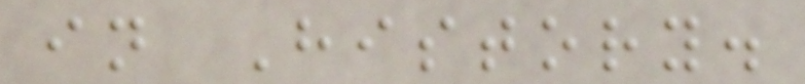in History.
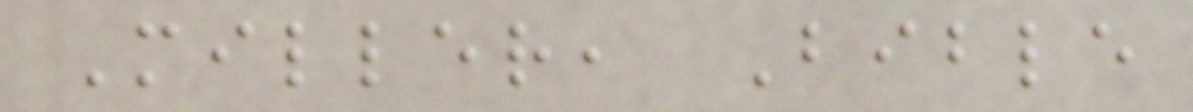Miller, Bible
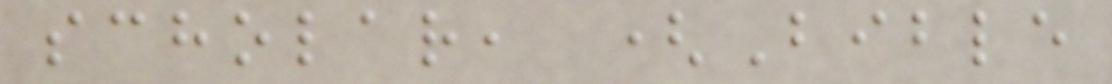scholar, (Bible
